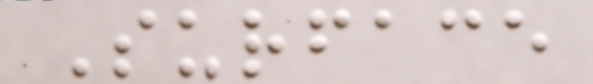Surface
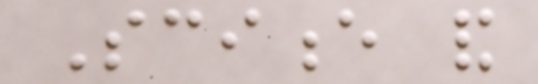Science and
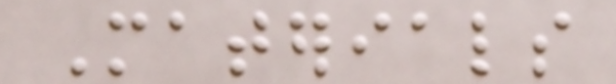Materials
